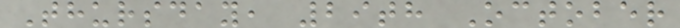Thursday, 29th October
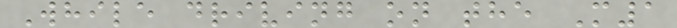While driving on the M1
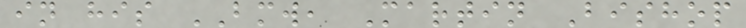in his BMW, Martin Bishop
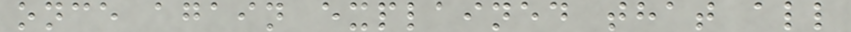once again explained that all
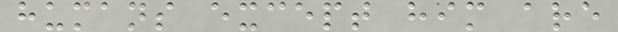humans except him are
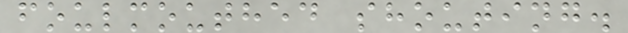foulmouthed shouting.
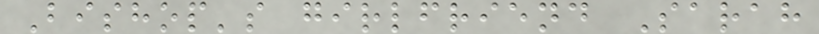Bishop's girlfriend Sarah
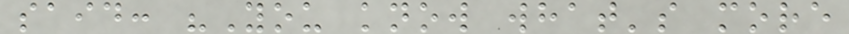said: "You know what's more
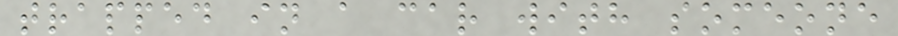trapped in a car with someone
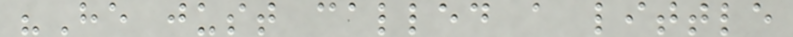"He just called a little
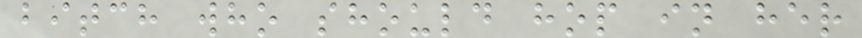bitch who should hop in her
